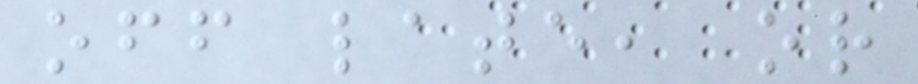off late, or
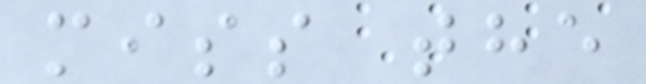miss the
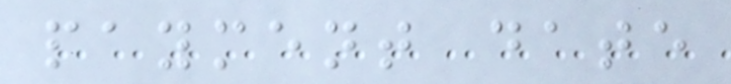payment date
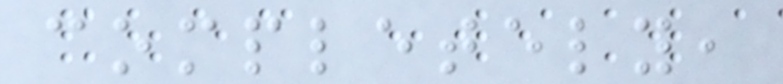completely,
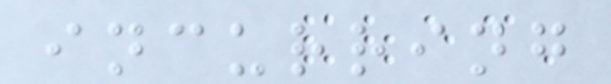incurring
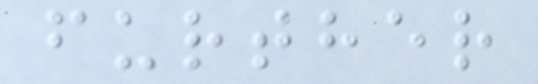further
